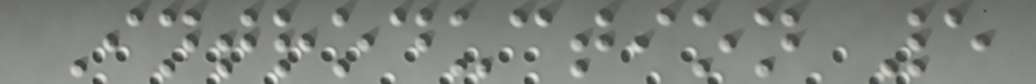Introduction 5
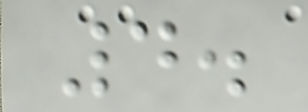4.
